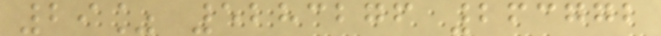29% 5283276 263772
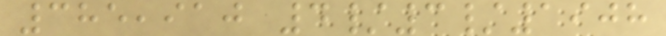385,910 4/3/1908
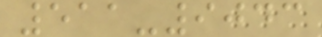511-9043
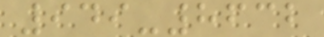949-8632
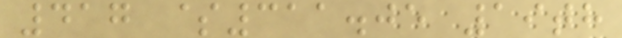417 $311.05 19th
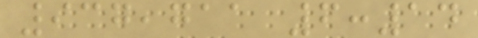937,711 6:14
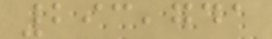293,741
